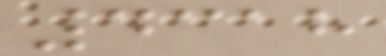4318
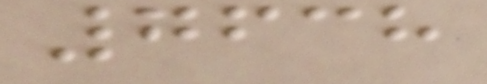7638
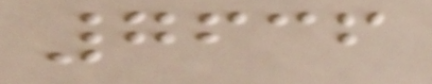7636
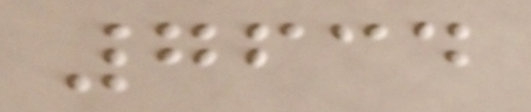7634
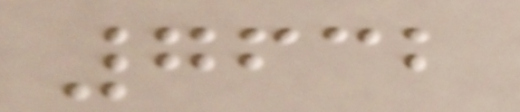7632
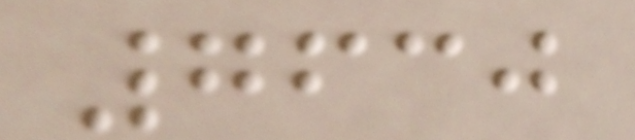7630
